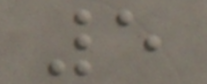5
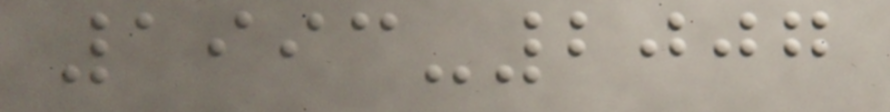1993-2007
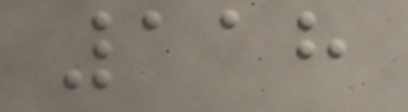118
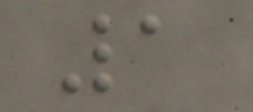1
